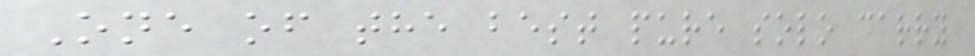One of the best pure solo carry
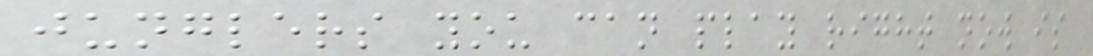junglers you can play right now is
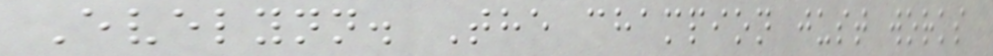Evelynn. The champion just works
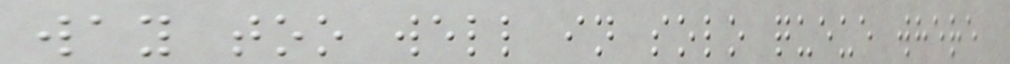way too well in solo queue where
